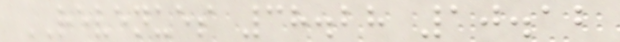REVENUES 38.28 10.12
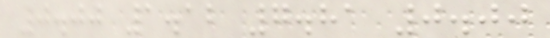0.00 1.12 7.81 0.00
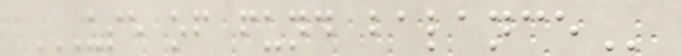USE OF FUND BALANCE
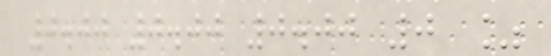0.00 0.00 0.00 0 %
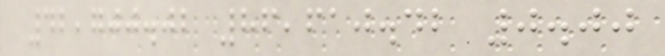42,700.02 86,610.42 0.00
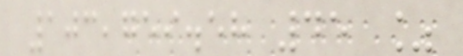103,759.58 45 %
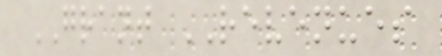GRANT REVENUES
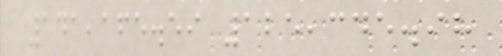141,165.59 125,345.98
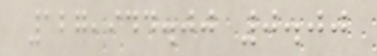127,944.00 0.00
